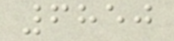6850
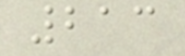213
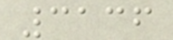3136
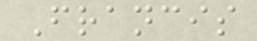Francis
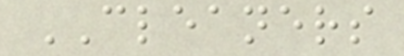CLEANERS
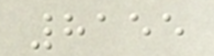8155
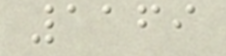1169
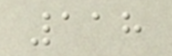118
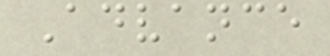Advance
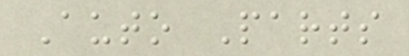Auto Parts
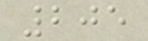205
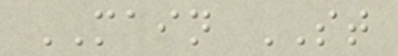MAIN ST
